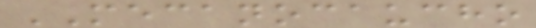MECANOCAUCHO
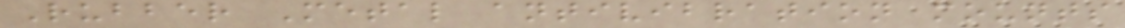Rubber Metal antivibration mounts
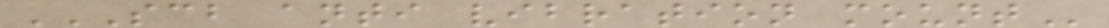SCB ANTI VIBRATION MOUNT
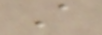A
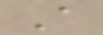A
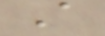A
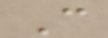C
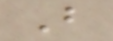B
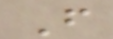F
